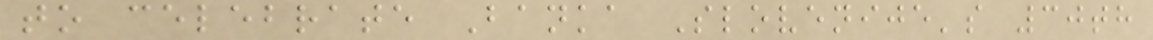to celebrate Banka Slovenije's 30th
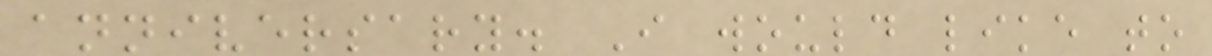anniversary. I would like to
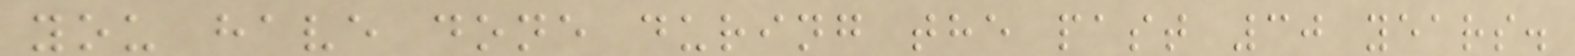you have done during the past 30 years.
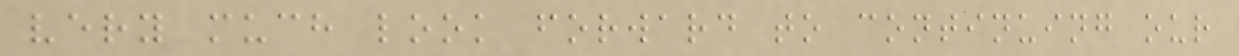very much look forward to continuing our
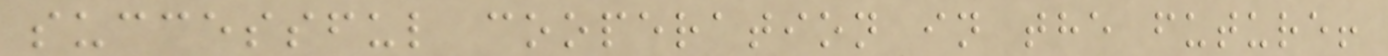successful cooperation in the future!
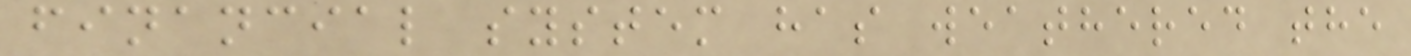financial system has weathered the
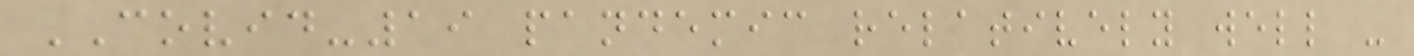COVID-19 pandemic relatively well -
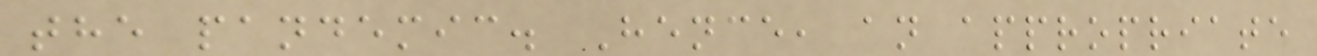the pandemic. Hence, an appropriate
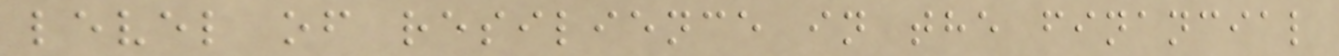level of resilience in the financial
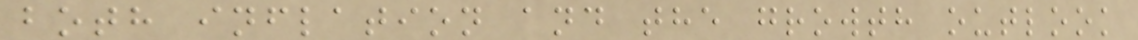both inflation and the growth outlook
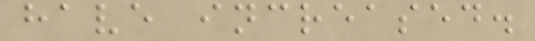have increased.
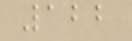122
